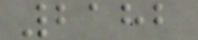2182
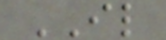IL
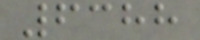6388
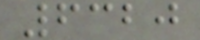6320
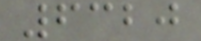6320
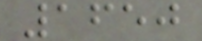1650
